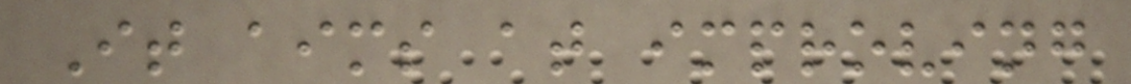It aims at improving
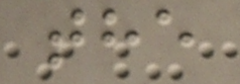the
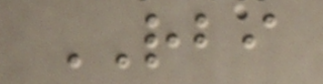RBI
